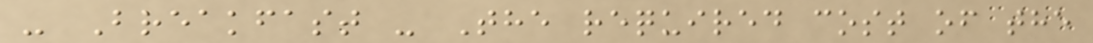- Breakfast - The required cost of the
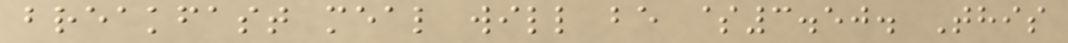breakfast meal will be $3.50. This
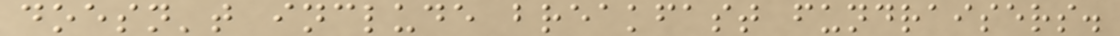doesn't include breakfast fundraisers.
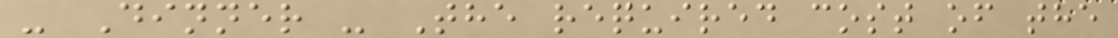- Dinner - The required cost of the
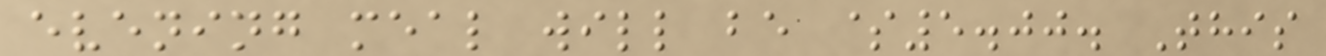evening meal will be $5.00. This
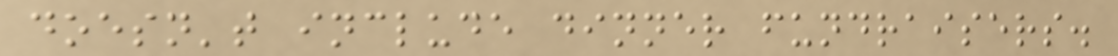doesn't include dinner fundraisers.
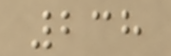238
